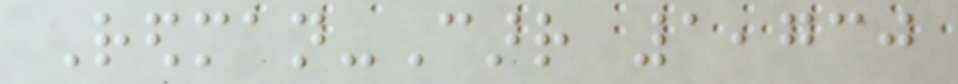Redman-Carr 1,730
